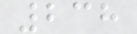238
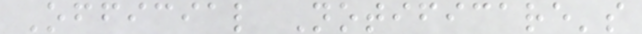Official Notificare's
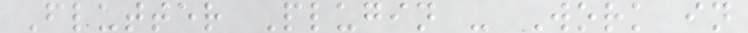Flutter Plugin - Work in
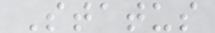Status
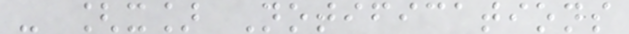- [x] Notifications
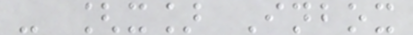- [x] Inbox
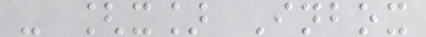- [x] Inbox
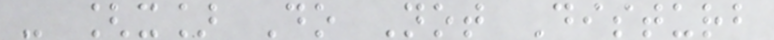- [x] Do Not Disturb
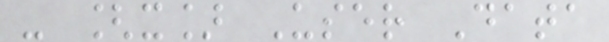- [x] User Data
